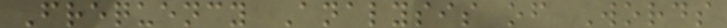Frequency Analysis of Words
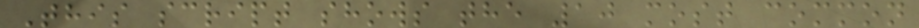This script shows the 10 most common
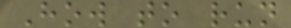How to run
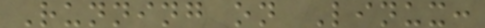Running on Linux:
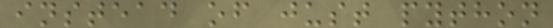instead of just python
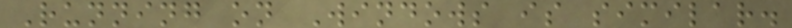Running on Windows is similar.
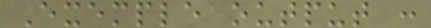Exemple output :
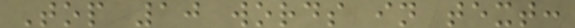Top 10 words in text:
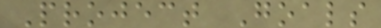Project Goals
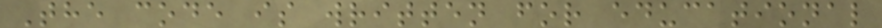The code is written for educational
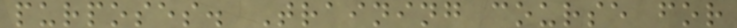purposes. Training course for
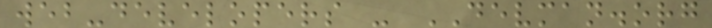web-developers - DEVMAN.org
